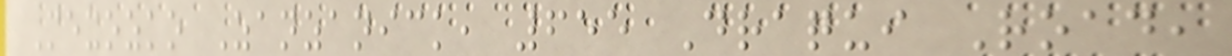Mexozko Zanzanick, 655 Draqui Road,
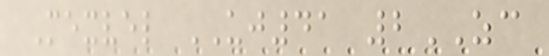Mexvel UJ41 2ZC
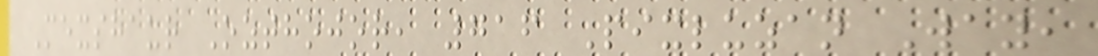Mexshaur Ozthojor, 716 Pixluzan Way,
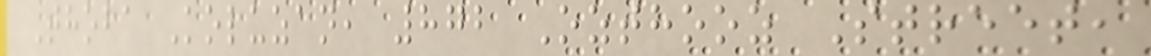Thoba Koluzan, 872 Ozthooz Street,
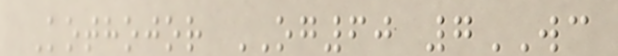Kothojor OG60 7WC
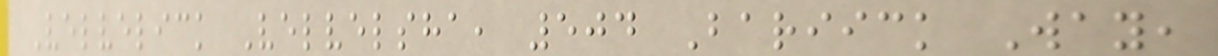Velvelick Velvelsha, 504 Bariick Way,
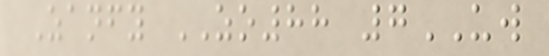Zanfy ZO88 7UW
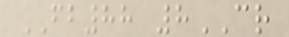FB88 8CR
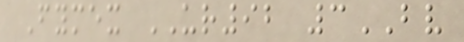Fymex UR92 3BV
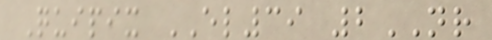Quipix EL39 2NR
